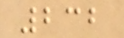232
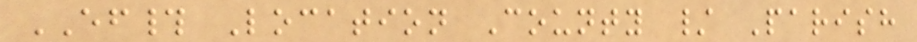EF# Location County / Parish
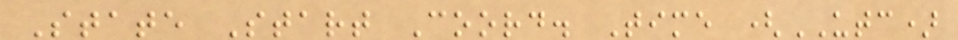State Start Coord. Time (UTC)
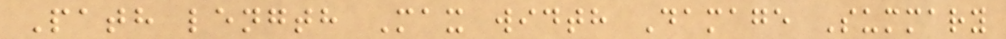Path length Max width Damage Summary
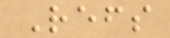Refs
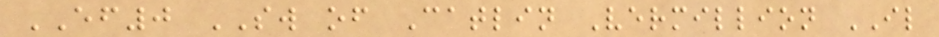EF0 SW of Catlin Vermillion IL
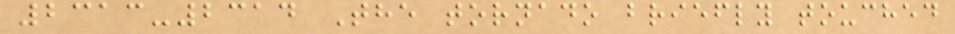2313-2314 The tornado briefly touched
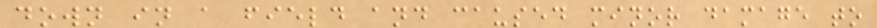down in a field and caused minor damage to
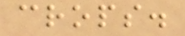crops.
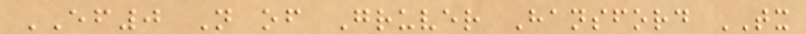EF0 N of Gruver Hansford TX
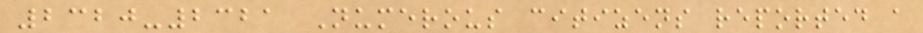2320-2321 Numerous citizens reported a
